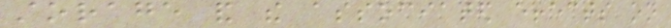storage and the associated effects on
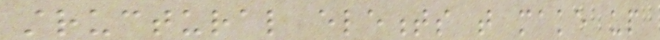structural elements that make up
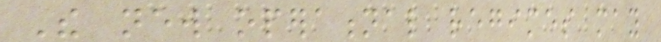The new operational regimes may
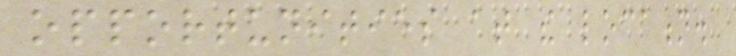opportunities at the location.
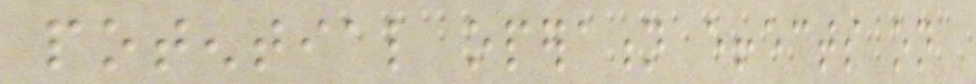potential operation effects on
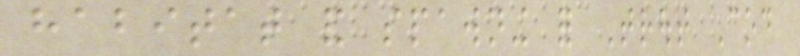habitat and spawning for Trout Cod
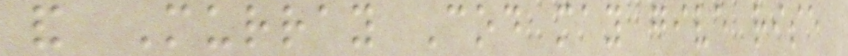and Murray Cod may give rise
